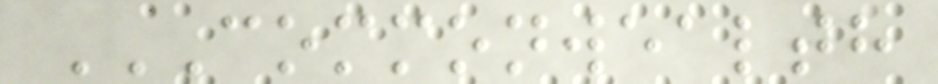COMMONWEALTH
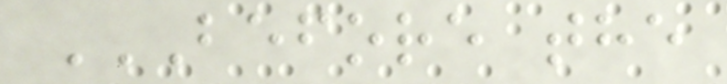BEFORE THE
